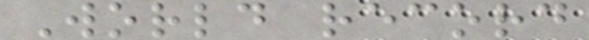World record
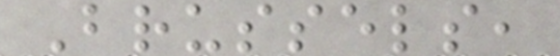Brussels,
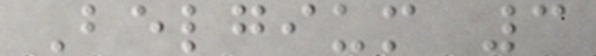Belgium 3
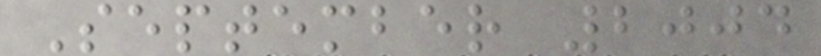September 2004
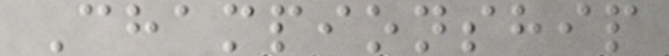Championship
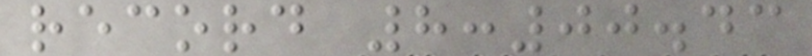record 8:00.43
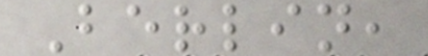Berlin,
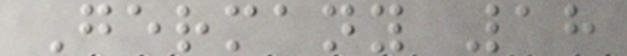Germany 18
